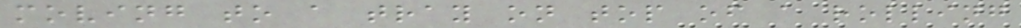moving to a tray on top of a rolling
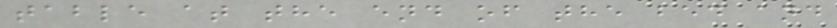table at the end of the bed and
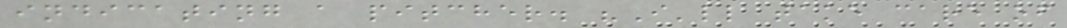indicating a pitcher. "I'll take care of
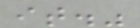it."
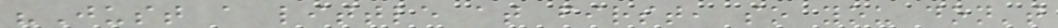"Just a little at first, so you don't
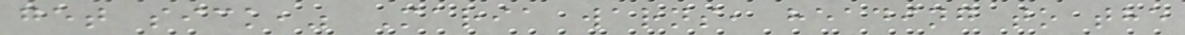get sick," Maria warns, heading to the
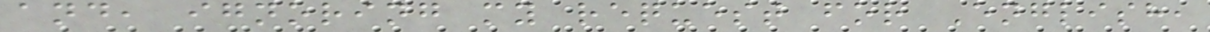and, ignoring my request for English,
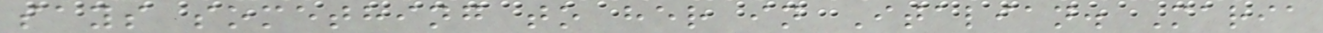says something to her in Italian. Maria
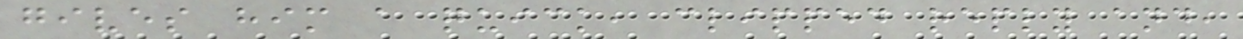gives him a quick, clipped reply and,
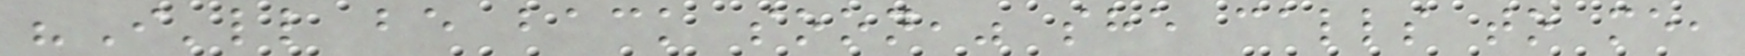"I'll be back soon," she calls to me,
